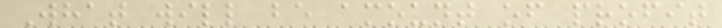What will be amount of profit
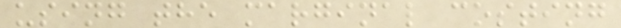using the marginal costing
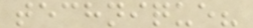technique?
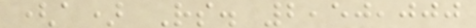(a) Rs. 2,50,000
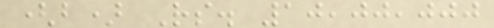(b) Rs. 10,00,000
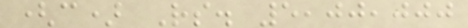(c) Rs. 5,00,000
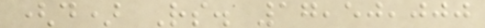(d) Rs. 17,50,000
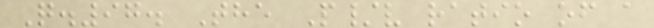Q.97. The P/v ratio of a
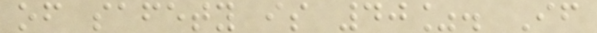of safety is 40%. If
